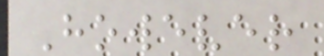However
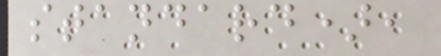standard),
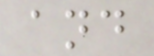and
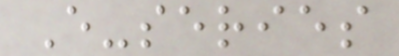E-series
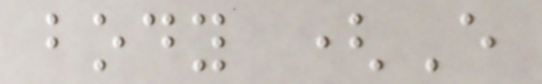body (E
